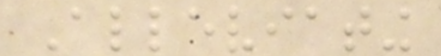Alleviating
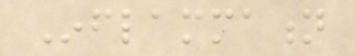Inflammation
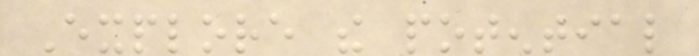Explore the potential
